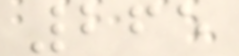265
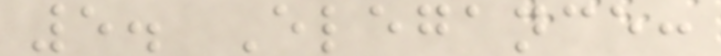5. Elegance:
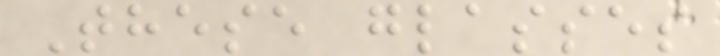These glasses
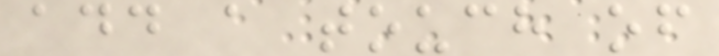add a touch of
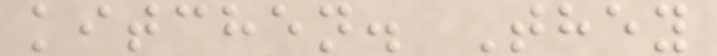kitchen. They
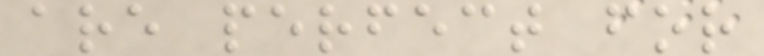are perfect for
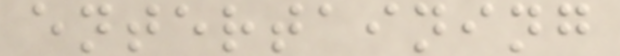entertaining
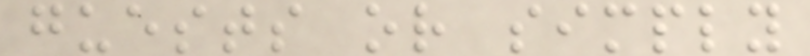guests or simply
